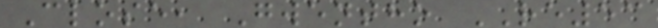Close, Gwentho RE53
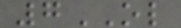7OL
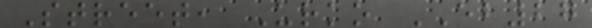Street, Urko EB27
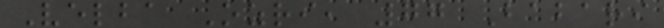Velba Ozri, 77 Babari
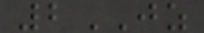2JZ
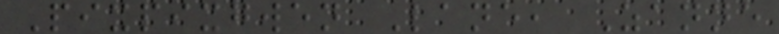Pixpixgwen Lane, Zanne
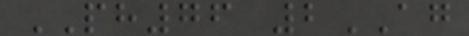PH76 2AG
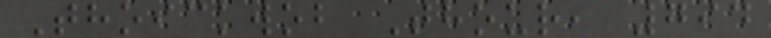Thoickwob Thour, 794
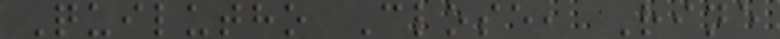Quilutho Close, Rine
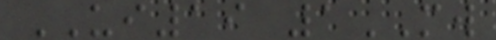UI19 1MW
